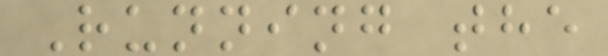Running the
